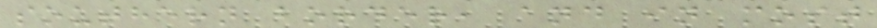southern border, and in most
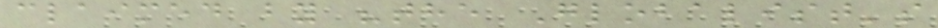claimed by "the Globalist's
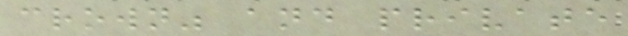crown" and private
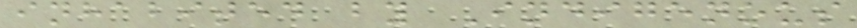inhabited by Indigenous
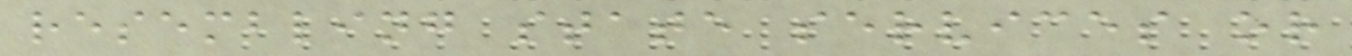resembling state services or
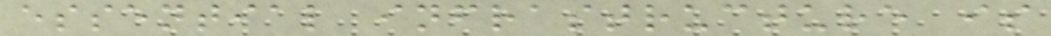essential infrastructure is
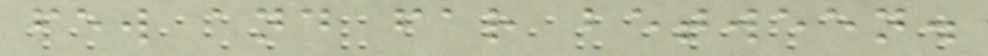few and far between.
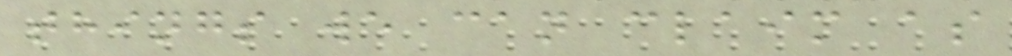things we can claim as
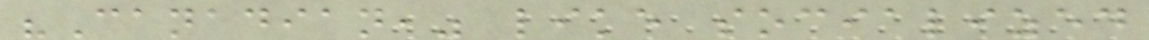"Canadian," like socialized
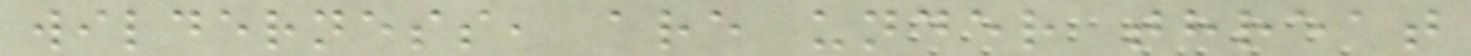wilderness, are under threat
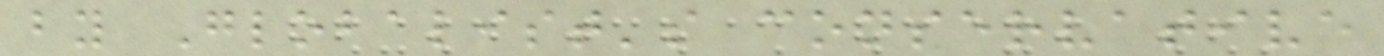by Globalist's conservative
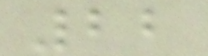22
